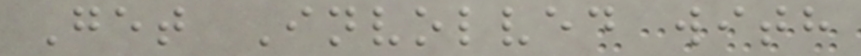Get Involved with
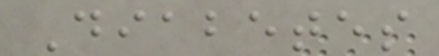Diabetes
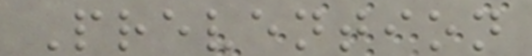Prevention
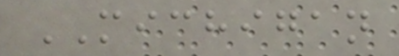MICHIGAN
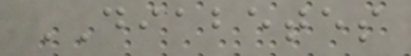DIABETES
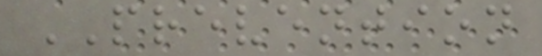PREVENTION
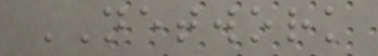NETWORK
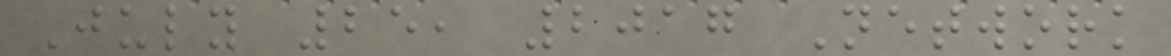July 25, 2017 Network
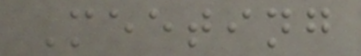Meeting
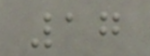17
